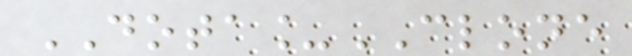DOTA_CLONE
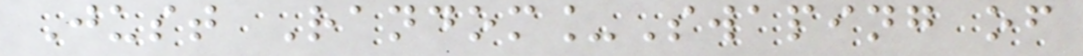Just Random_Swaping of
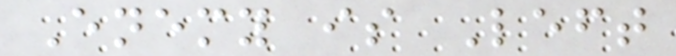Enemy is Left
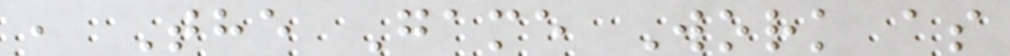, The Game Work as
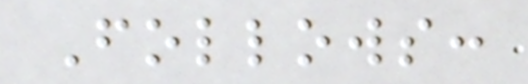Follows:
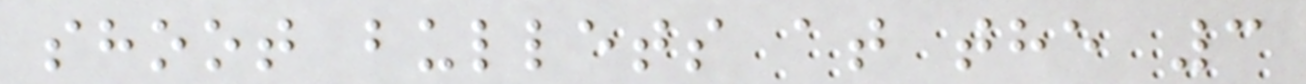shoot bullets at the 3
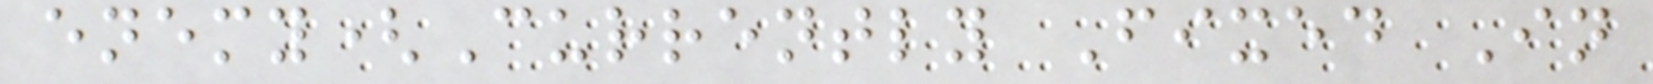enemy(Currently Fixed In
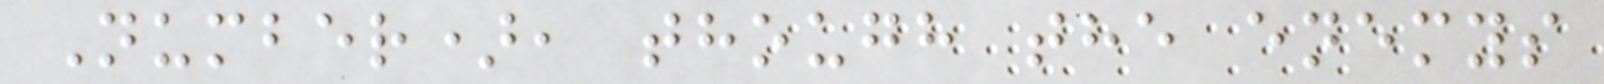Number), though the enemys
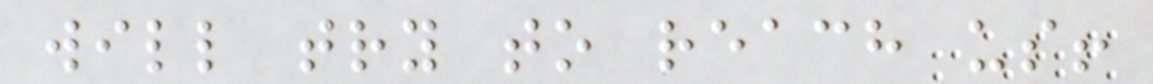will try to reach us!
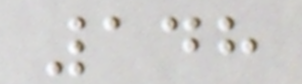148
